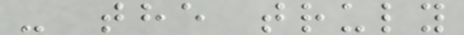- the truly
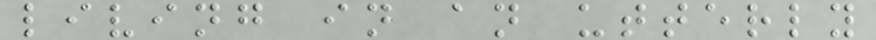living in an utterly
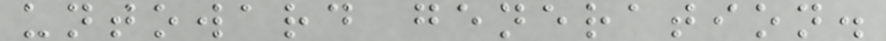untoward generation.
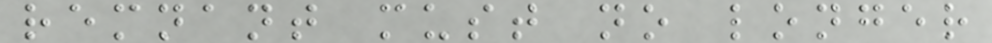remnant must no longer
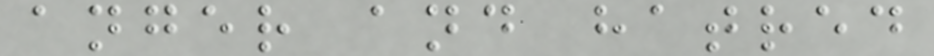anger and hatred
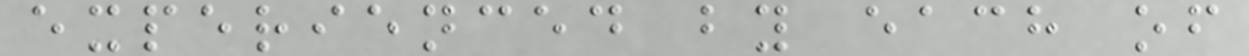experienced by each of
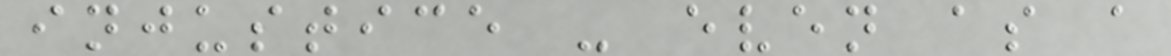injustice - even as a
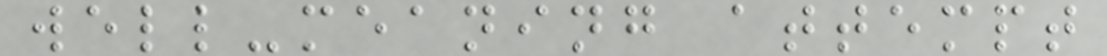well-meaning attempt
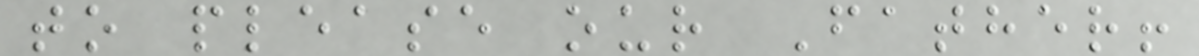to please our Father!
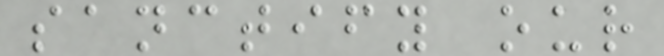sanctify our
